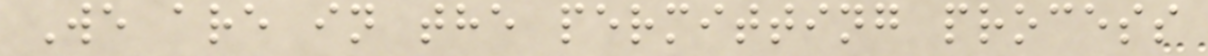We are in the permitting process
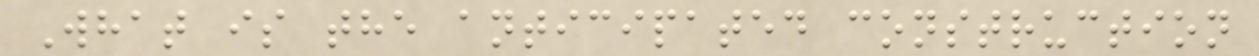What is the anticipated construction
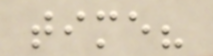time?
